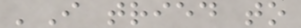'I tried to
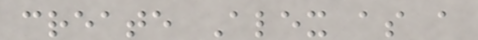create Alex as a
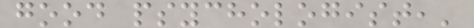good psychologist,'
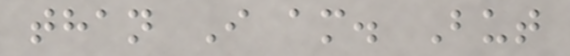than I am. But
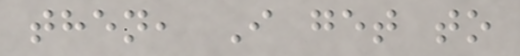then, I get to
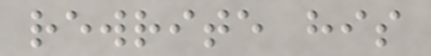rewrite his
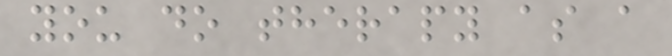you do therapy as a
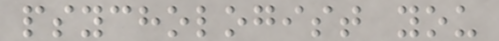psychologist you
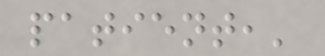patient,'
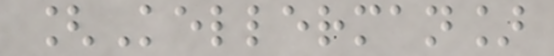[Kellerman]
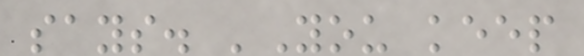says. 'You keep
